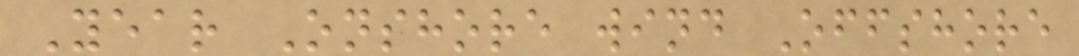Year Onshore wind Offshore
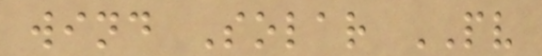wind Solar PV
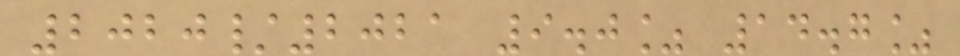2020/2021 9.0% 14.7%
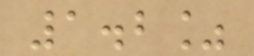1.2%
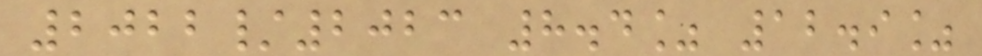2022/2023 8.4% 12.9%
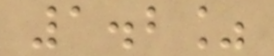1.2%
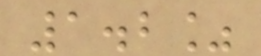1.2%
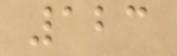123
